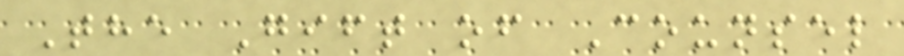The Gift of Counsel
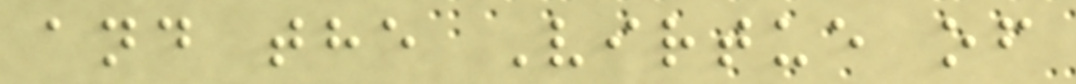and the Virtue of
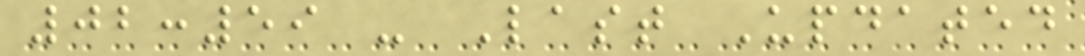02:59 - Last Updated
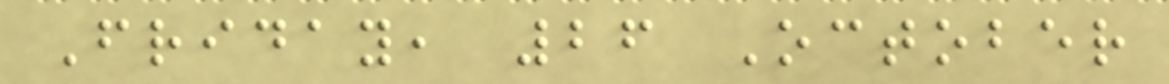Friday, 26 October
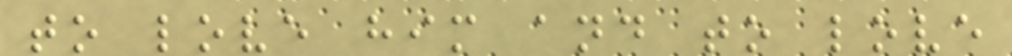to love him and to love
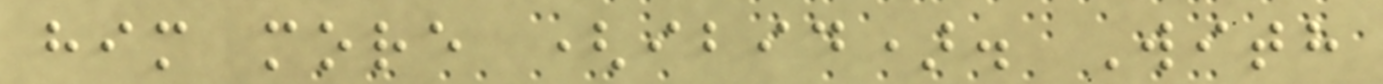him more (ibid). With
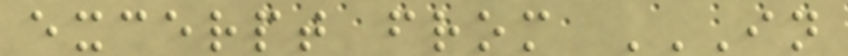excerpt from IN
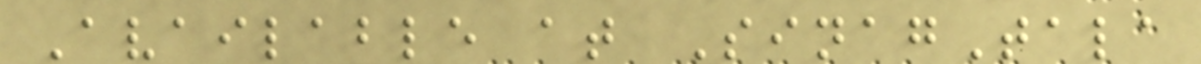Available at SinagTala
